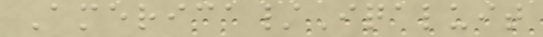America/Iqaluit
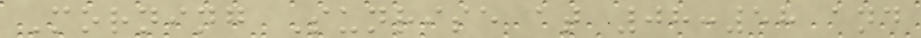Morning Sunrise at 08:58 and
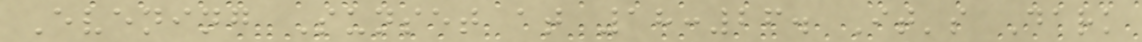Evening Sunset at 18:26. It's Dark
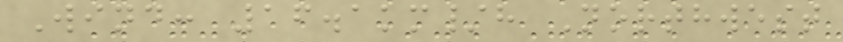Wind: 16.1km/h Northwest
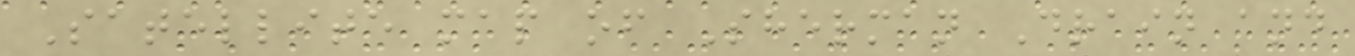Satellite map of Sherman Drain and
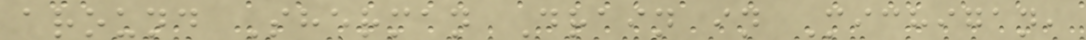around Sherman Drain in Michigan,
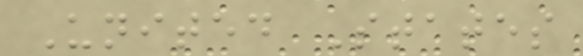United States
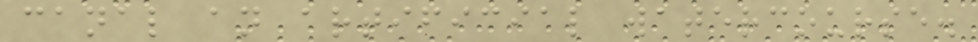canal an artificial watercourse.
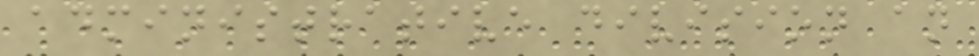administrative division an
